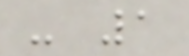- 1
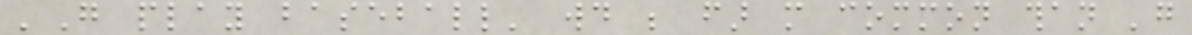'Go play baseball' would be far more common than 'go
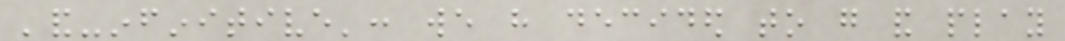'and-infinitive': we have decided to go and play
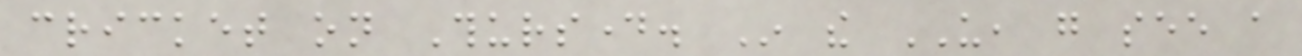cricket on Thursday. In the US, go see a
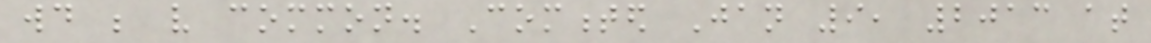would be very common. Commented Jan 9, 2013 at
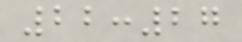22:27
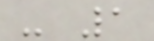- 1
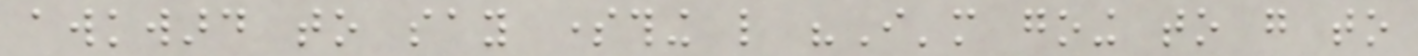awkward to say something like "I'm going to go to
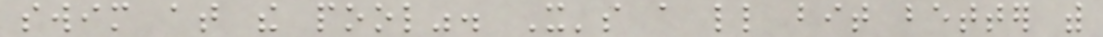swim at the pool". It's a little bit better with
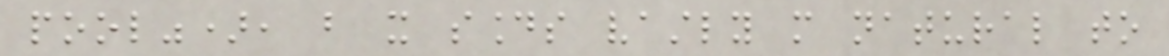pool"), but it sounds vastly more natural to
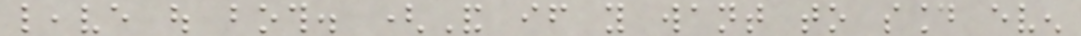leave out both. (And if you want to sound even
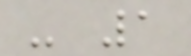- 1
